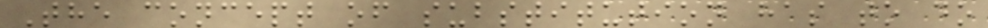The concept of substitution has to do
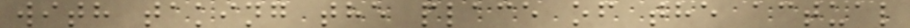with taking the place of the actual
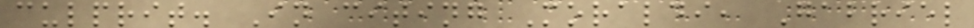culprit. In citing Moraldi, Gabriel
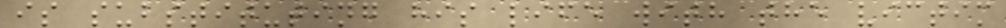is substituting his life with the victim
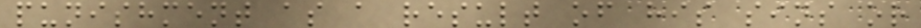punishment as a result of his sins or
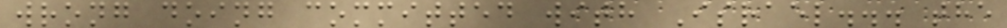wrong doing committed with Israel... the
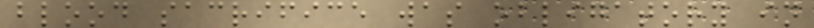blood sacrifice was obligatory in
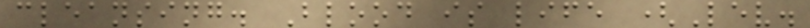cleansing. Blood is life (Lev.
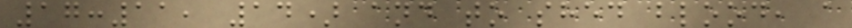17:11, 14) and to shed blood, a
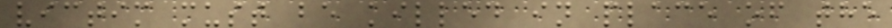victim must be killed in place of the
